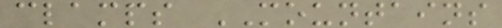clamps MOUNTAINS
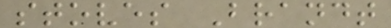stoves Brandt
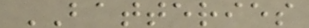BATTERIES
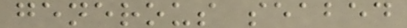generous seabed
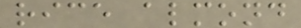rice almond
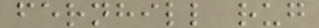fernhill rug
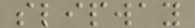slipway
